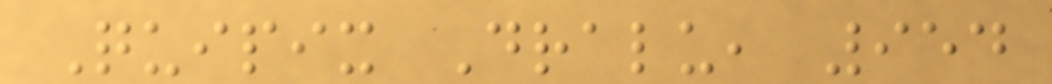Quipix Dralu, 954
